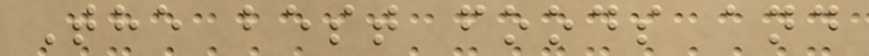The best foods and
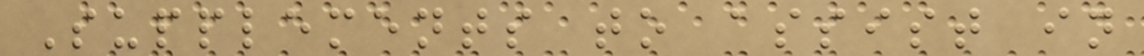Supplements to assist in
